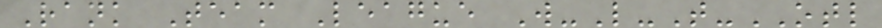Rank Team League W-L-T-OTL
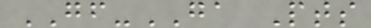GF-GA Pts
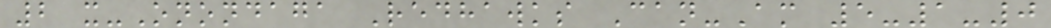2 x-Onondaga Redhawks Can-Am 5-1-0
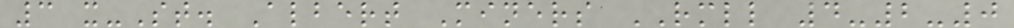3 x-St. Albert Miners RMLL 4-2-0
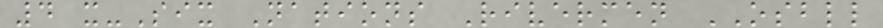4 x-Six Nations Rivermen OSBLL
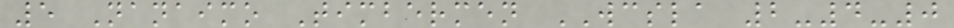5 Nanaimo Timbermen WCSLA 2-4-0
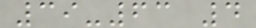39-63 4
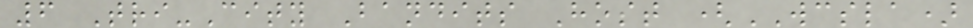6 Tri-City Bandits Host (WCSLA)
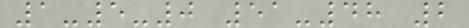1-5-0 51-48 2
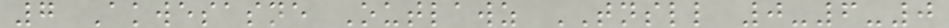7 Akwesasne Outlawz TNSLL 0-6-0
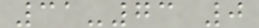31-73 0
